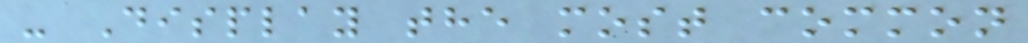- Display the most common
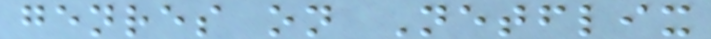genres on Netflix
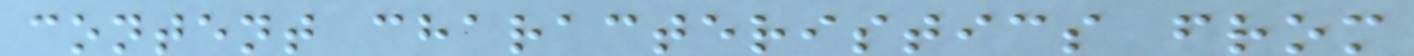content characteristics from
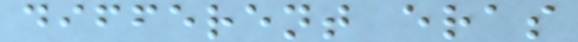different eras
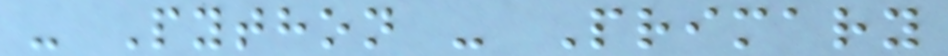- Python - Primary
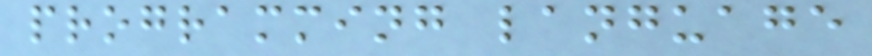programming language
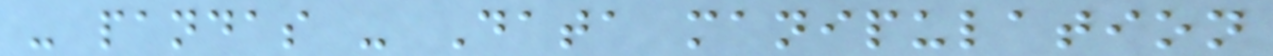- pandas - Data manipulation
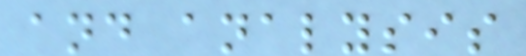and analysis
